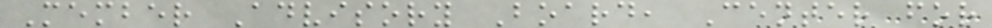Member Advisory Board, Center for
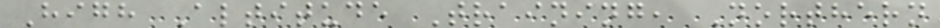High Altitude Training, Northern
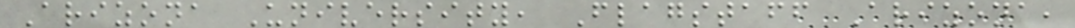Arizona University, Flagstaff Arizona,
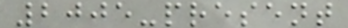2005-present
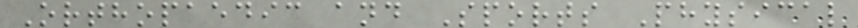Orthopaedic and Sports Physical
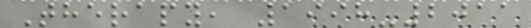Therapy, 1998-2011
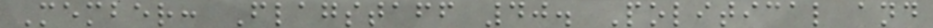Member: Flagstaff 40. Political and
